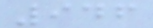946
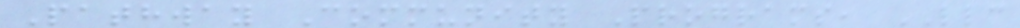Pathway Community Programs, LLC
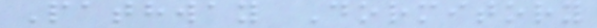Pathway Dormitory
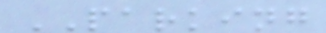PARKING
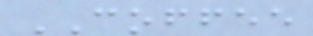COFFEE
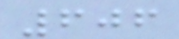606
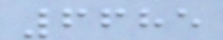6685
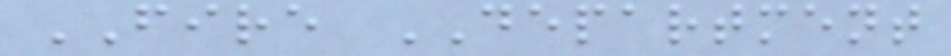FIRE DEPARTMENT
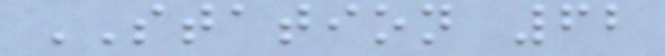STATION 62
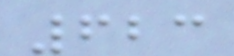623
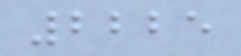2225
